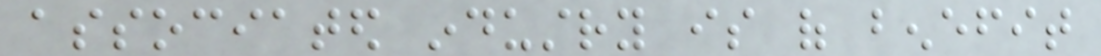associated industry is of benefit
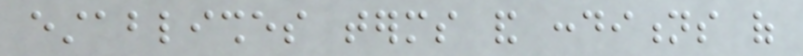establishes terms and conditions of
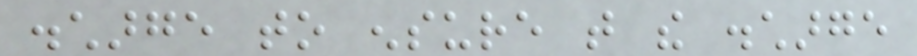discharge to ensure that the discharge
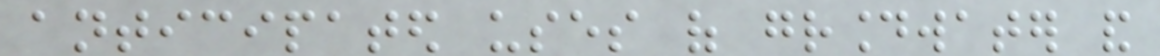anticipated uses of groundwater and
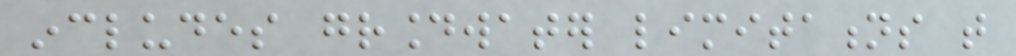includes groundwater limitations that
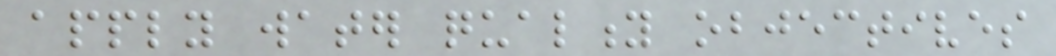apply water quality objectives
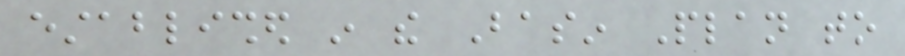established in the Basin Plan to
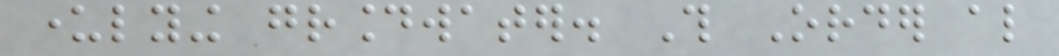underlying groundwater. This Order also
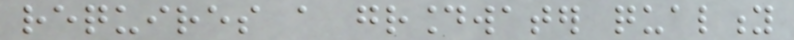requires a groundwater quality
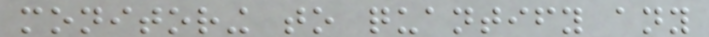monitoring to quantify any
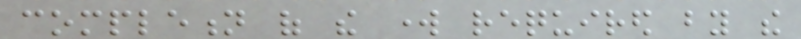completion of the work required by the
